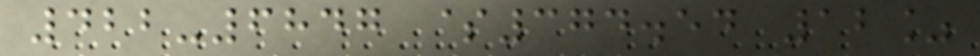422-6847 $374.54 12%
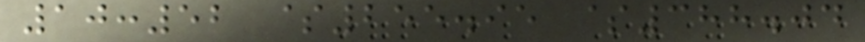10:52 $255.95 $388.04
